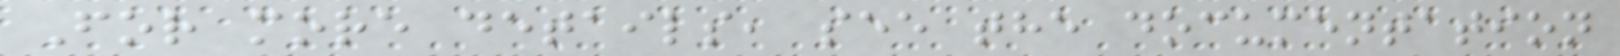For more details, see the documentation
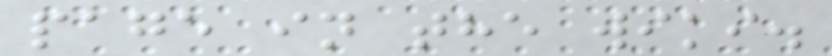page in the wiki.
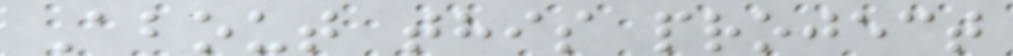About this project
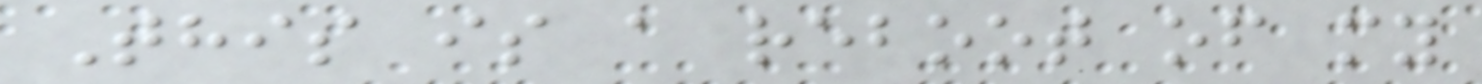This is a reboot of my
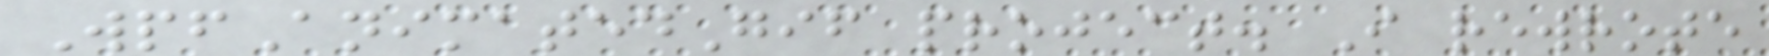WpfAnimatedGif project. I rewrote
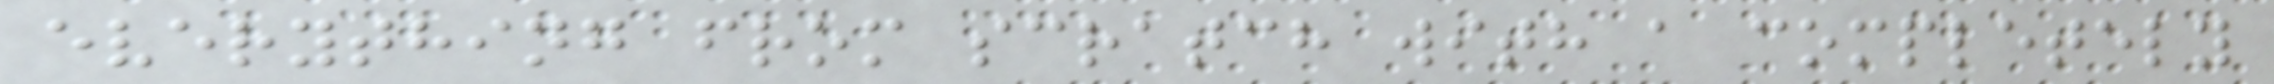everything from scratch with a completely
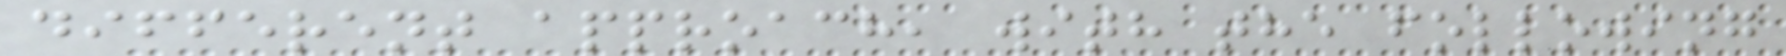different approach, with the following
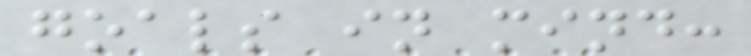goals in mind:
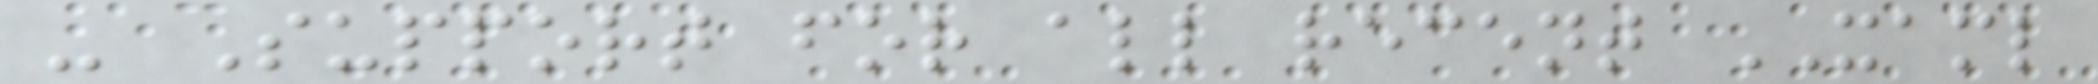- Support for all recent XAML
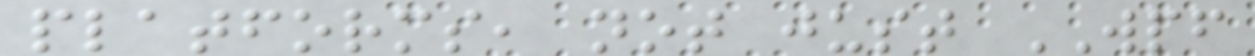platforms, not just WPF
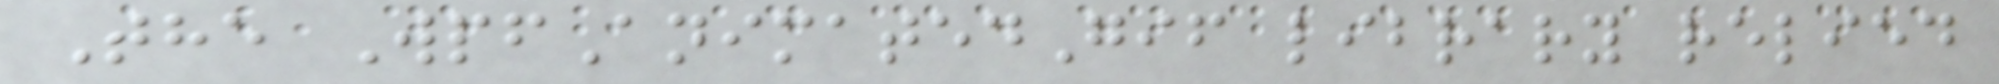The WpfAnimatedGif library relied
